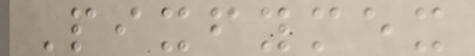Pixfymex
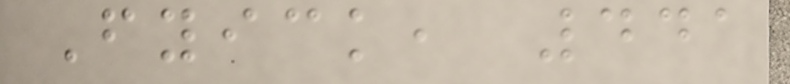Fyick, 441
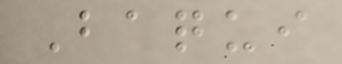Baqui
